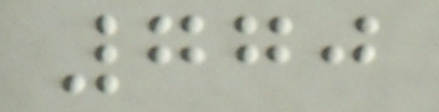770
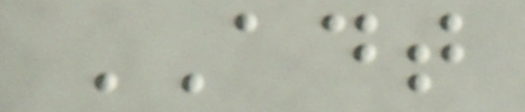ADT
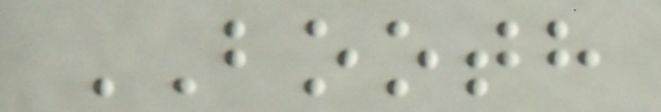BOOTH
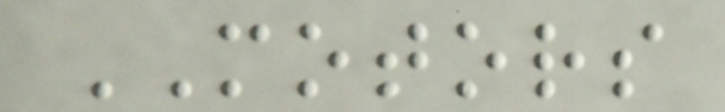MOTORS
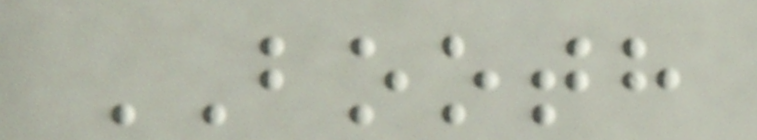BOOTH
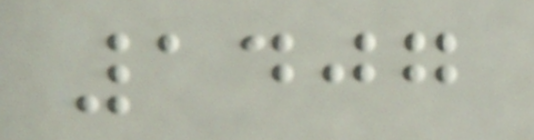1407
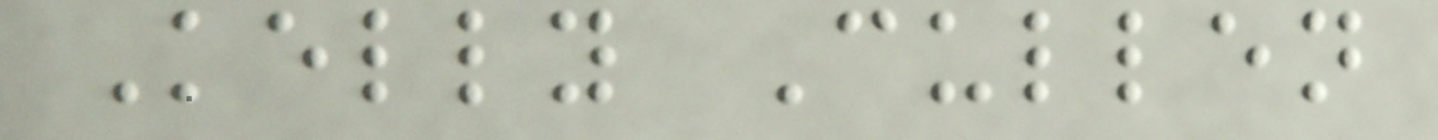Kelly Cullen
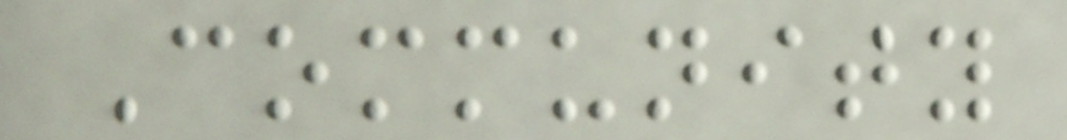Community
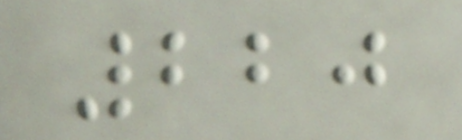220
